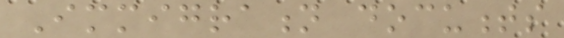Immigration documents
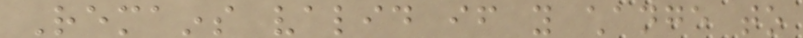Remains valid if you change to
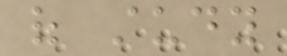of study
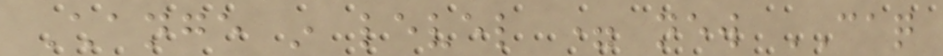Change in level = new CAQ
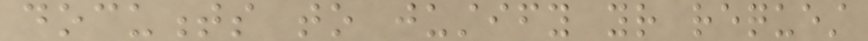documents to justify your request
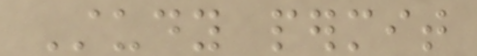Study permit
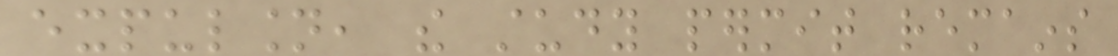expulsion, the study permit remains
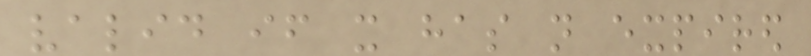valid if it has not expired
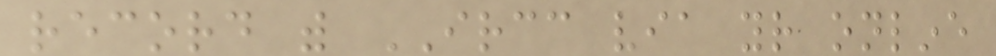record with IRCC via your online
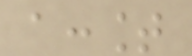account
